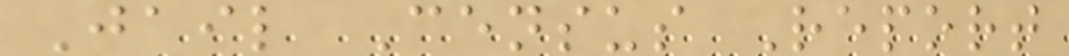Jail Census Report
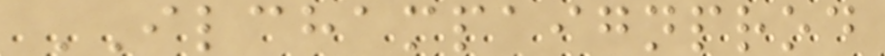ILCHAMPAIGNPROD
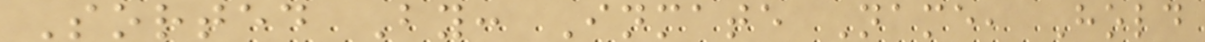Sorted By: Inmate Name, Hold
